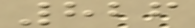826
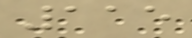115
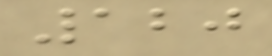120
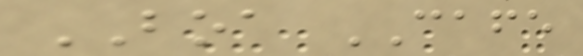BOA CAFE
